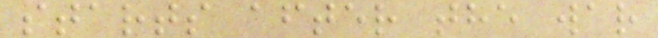starts after the war
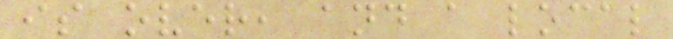is over, and a local
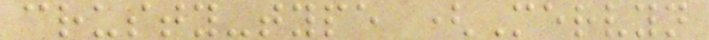crusty-type (Mervyn
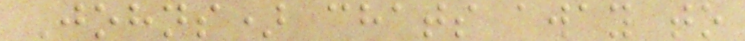Johns) chats away to
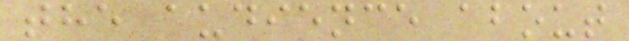the audience about
